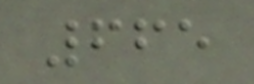665
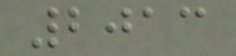2013
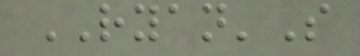RYAN'S
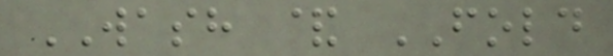WASH & FOLD
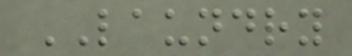LAUNDRY
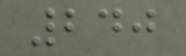240
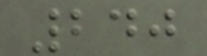240
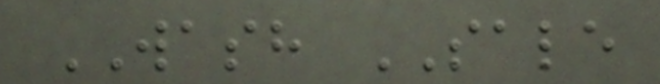WASH SALE
